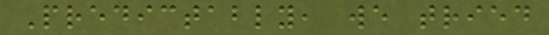Predictably, we tried
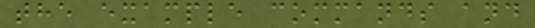the example commands and
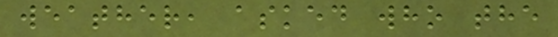weather, asked who the
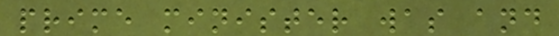prime minister was and
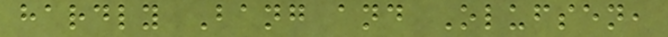hardly Bang and Olufsen,
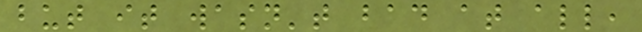but it wasn't bad at all,
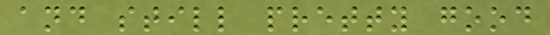and still pretty good
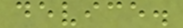device.
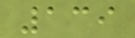139
